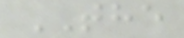THE
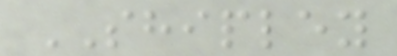SHIPLEY
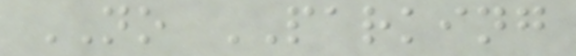NO PARKING
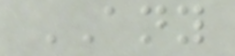ANY
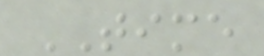TIME
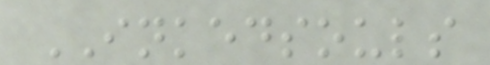INKEDSOULS
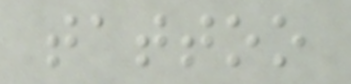tattoo
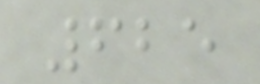625
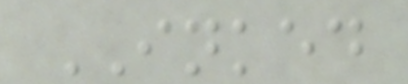INKED
